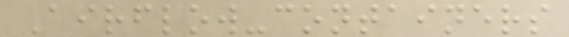Airflow-containers
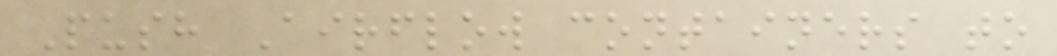Push Airflow containers to
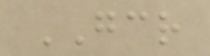GCR
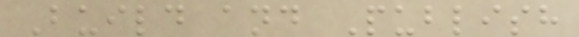Build and Publish
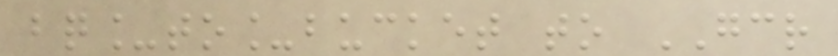bq_to_bucket to GCR
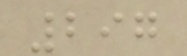297
